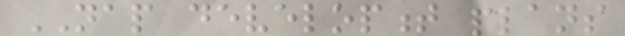NAP development plans
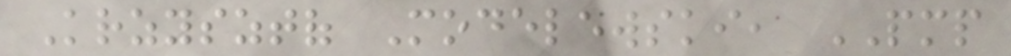Krzysztof Modelewski, PMP
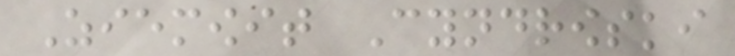Ziemowit Cyndrowski
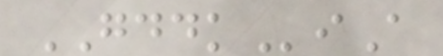GDDKiA
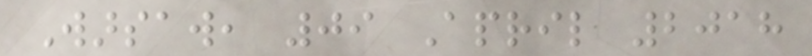Warsaw, 09 April 2018
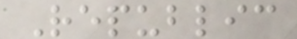Republic
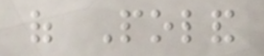of Poland
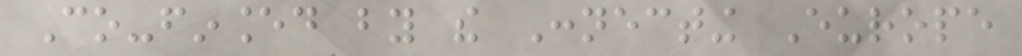Co-financed by the Connecting Europe
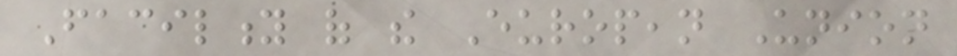Facility of the European Union
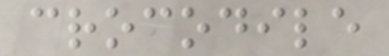crocodile
